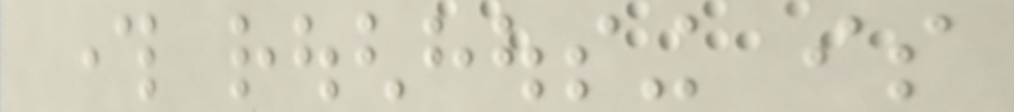through roughhousing is
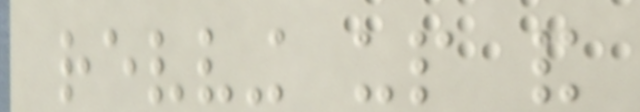revving up and
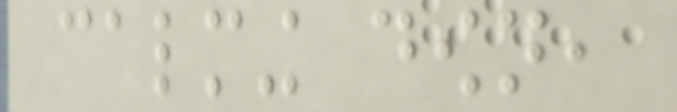calming down,
